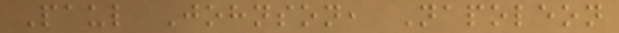Paul Johnson, Napoleon
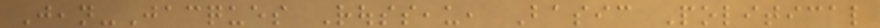Jean-Jacques Rousseau, Basic Political
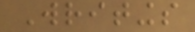Writings
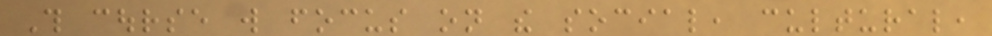This course will focus on the social, cultural,
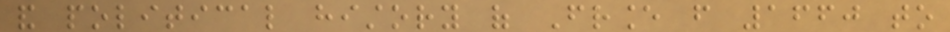and political history of France from 1660 to
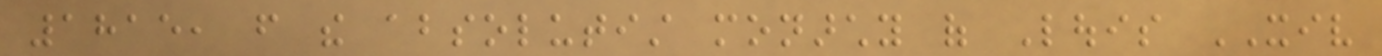1815, from the absolutist monarchy of Louis XIV
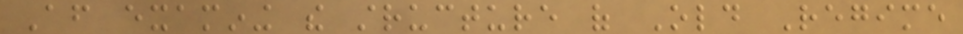After examining the structure of Old Regime
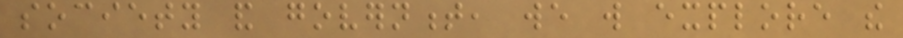society and government, we will explore the
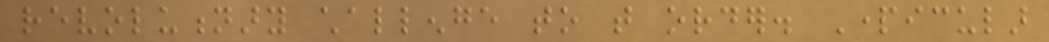revolutionary challenge to that order. Particular
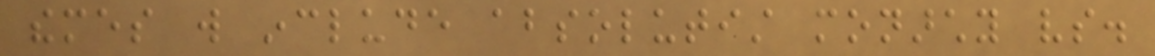themes will include absolutist monarchy vs.
